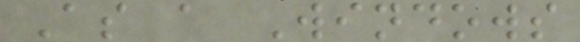As a Windows
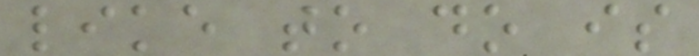like to do is
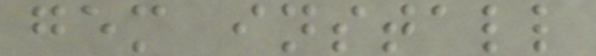gem install
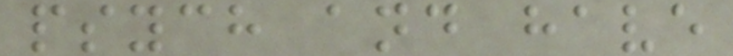psych and have
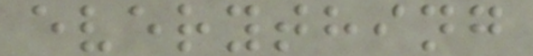everything
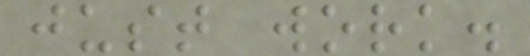just work.
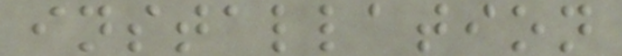installation
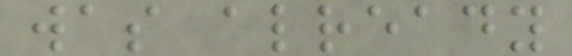was already
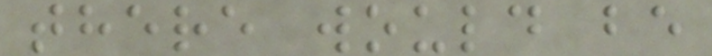there would be
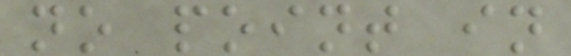no point in
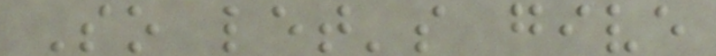So let's give
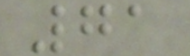71
